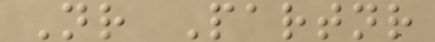Nr Partnr
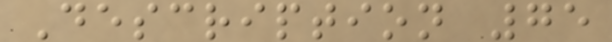Description 75
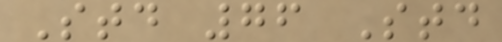Std 76 Std
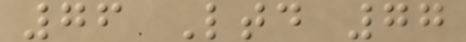76 Ltd 77
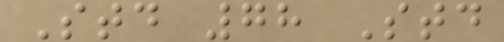Std 78 Std
